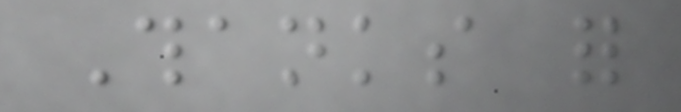Thanks for
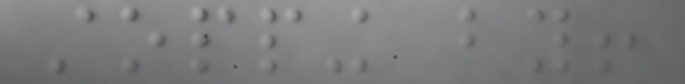stopping by!
